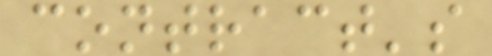contract's
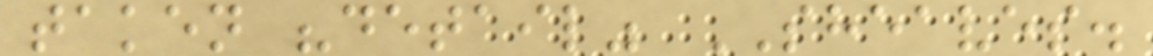taken "detail" SHEAVES.
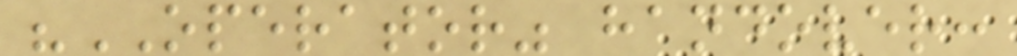"OPERATOR" handover:
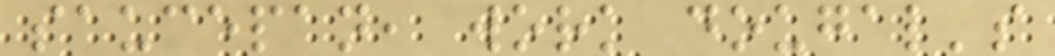saucepan, work dougal's
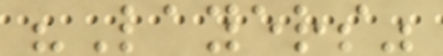"Layers"
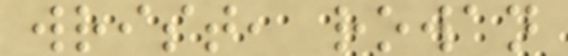wrist, rowan
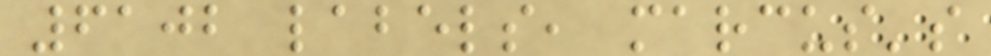6102 labels, marcus's
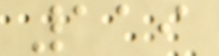119
